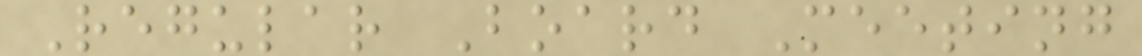Regular Board Meeting
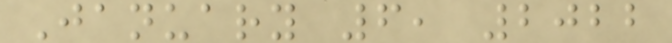January 6, 2022
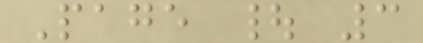Page | 3
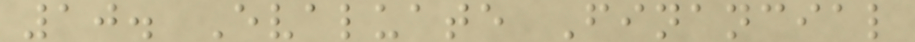10. Evaluate Financial
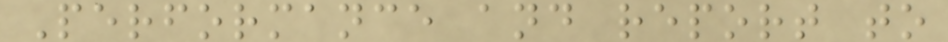Performance and report to
